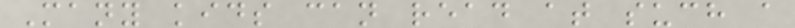Many kids can read at such a
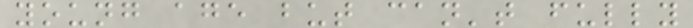young age but can't fully
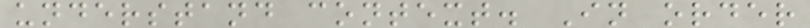understand context. In order
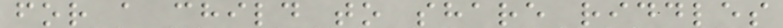for a child to share riddles
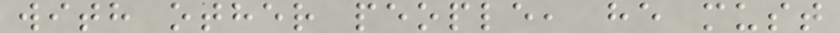with other people, he must
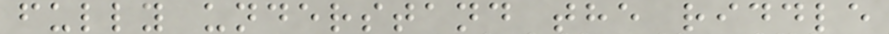fully understand the riddle
